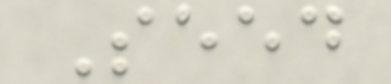Seed
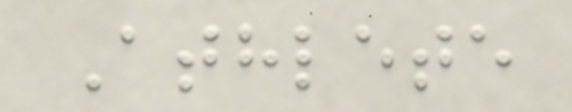Athlete
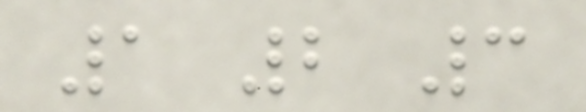1 2 3
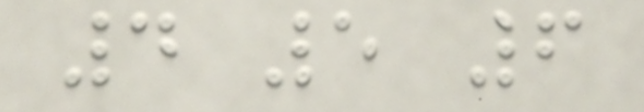4 5 6
